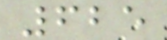625
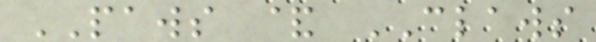PAWS & CLAWS
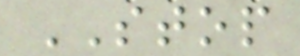STOP
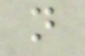n
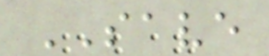SAVE
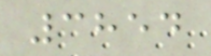3854
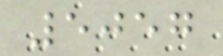5057
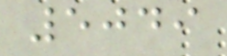5049
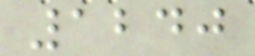1240
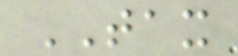TAX
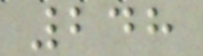248
